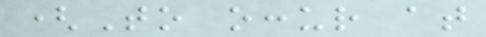(To occur at
